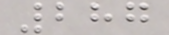287
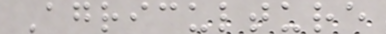Agriculture
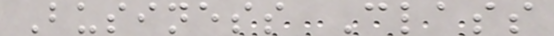Business Class
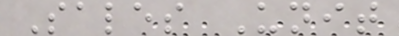Sales Unit
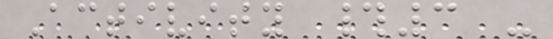Activity #3 -
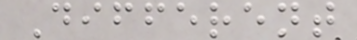Different
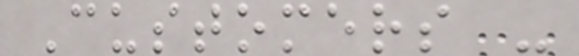Customers -
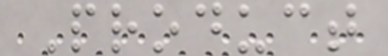Product
